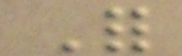For
